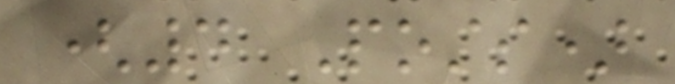(4 Posts)
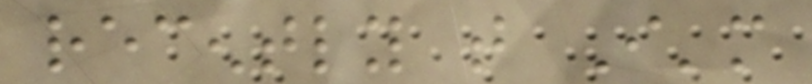recently that I'm
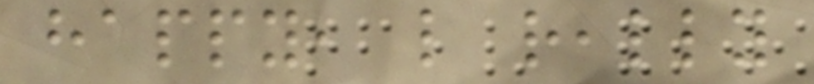happy, like really
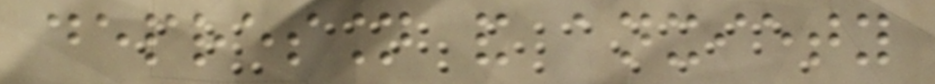depression and anxiety
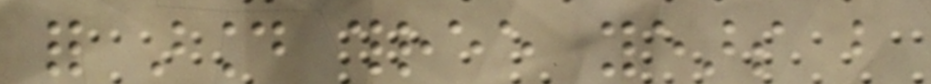for around three years but
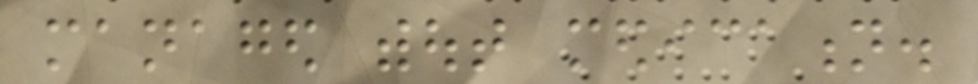managed without medication.
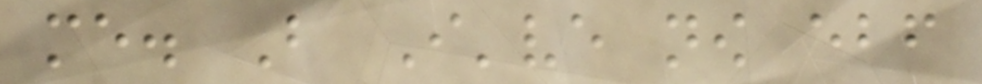me. But I've now ebf
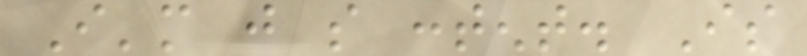I'm just so content. Is
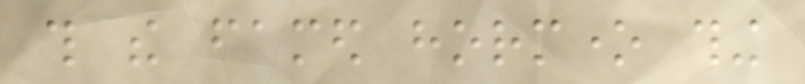this the famed hormone thing
